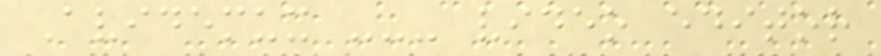Avidemux --- video editor
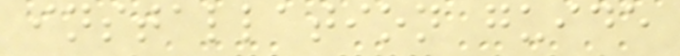installation guide
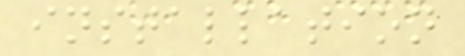installation
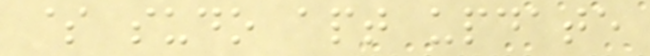$ sudo apt update
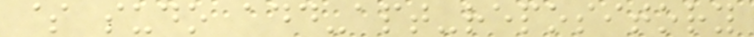$ sudo add-apt-repository
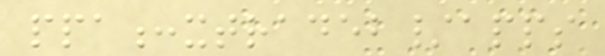ppa:xtradeb/apps
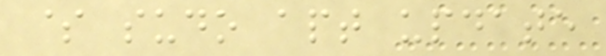$ sudo apt update
